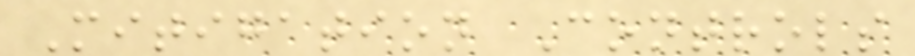Mitigation Controls
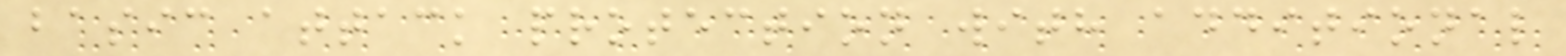basic attack protection with additional
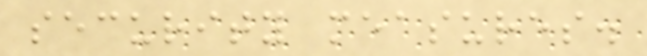security measures.
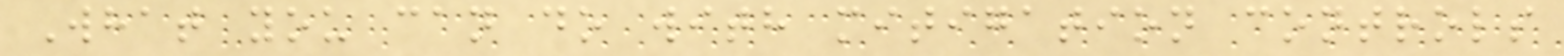What you can do with mitigation controls
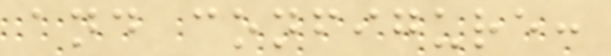and configure:
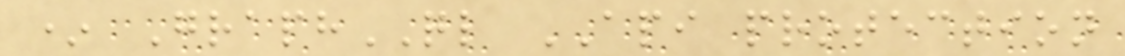* GraphQL API protection
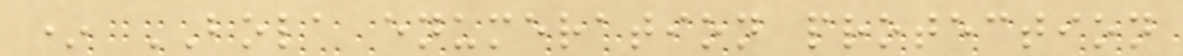* BOLA enumeration protection
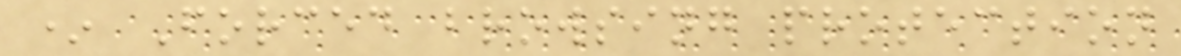* Forced browsing protection
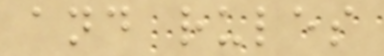and rules
